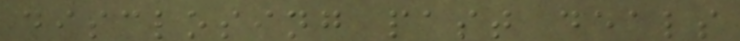disclosing past deals
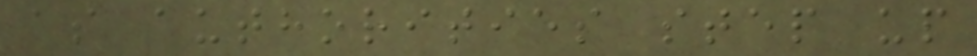as authorities step up
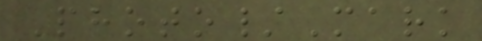Photo/Mark
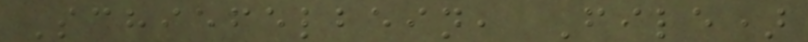Schiefelbein, File)
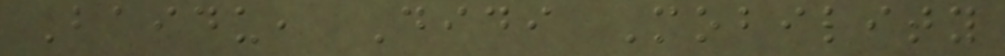Baidu, Didi Mobility
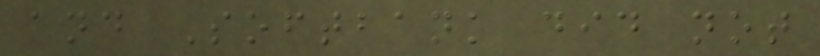and Softbank did not
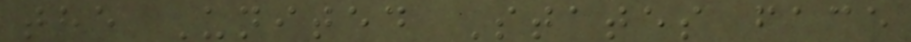the United States face
